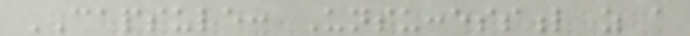CAPSULE: Unsuccessful as a
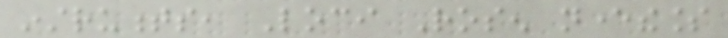instruments, Loci Rosen nevertheless
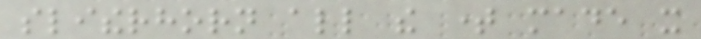slitherhorn all the time made it
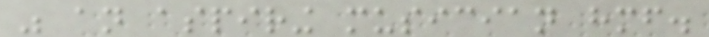was an aspiring musician himself.
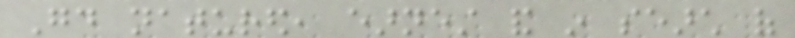Good natured, earnest and in search of
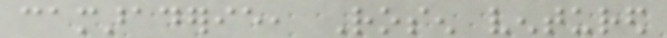camaraderie, Rosen ventured
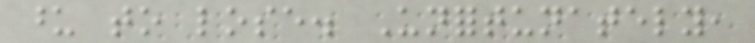upon to lose. Unfortunately,
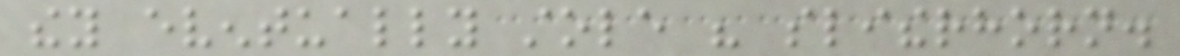they eventually stole his slitherhorn.
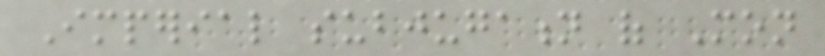Imperial subjugation of Mon
